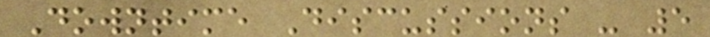Downtime Discussions - 5
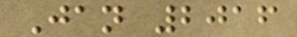Jan 2016
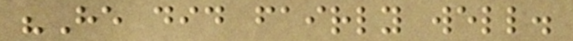"He did fairly well.
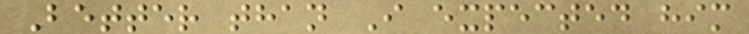Better than I expected him
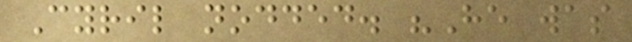Cyril nodded. "He was
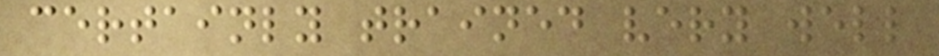certainly trained very well
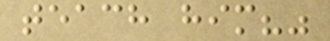teach him?"
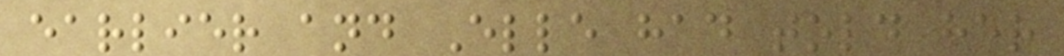earlier and Elle had told her
